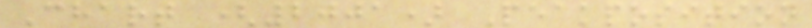Chart (2001) Peakposition
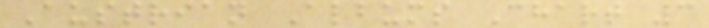Austrian Albums Chart 3
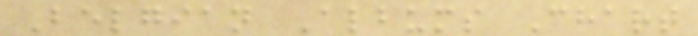Belgian Albums Chart
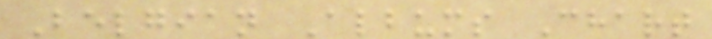Belgian Albums Chart
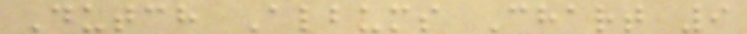Dutch Albums Chart 9
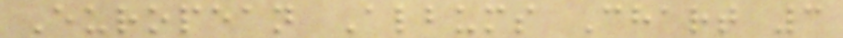European Albums Chart 3
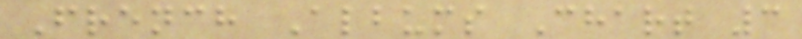French Albums Chart 3
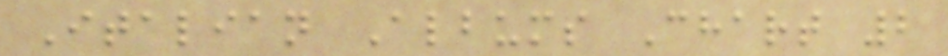Italian Albums Chart 2
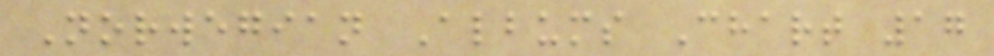Norwegian Albums Chart 17
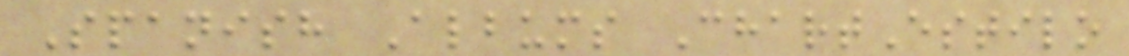Spanish Albums ChartEstilo
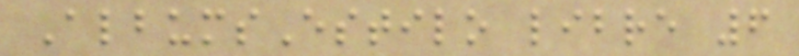AlbumsEstilo libre 6
